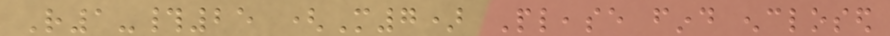R1-#25 (M7) Please find enclosed
